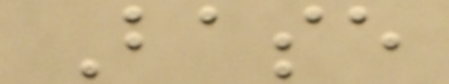Base
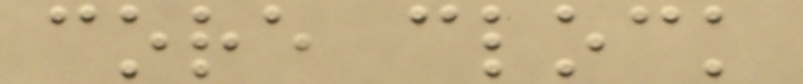core clock
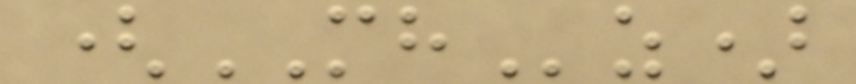(MHz)
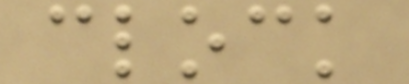clock
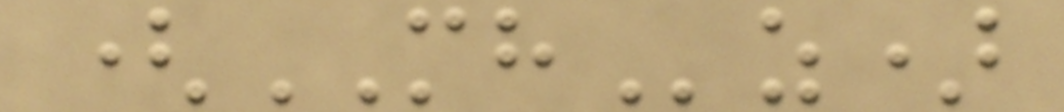(MHz)
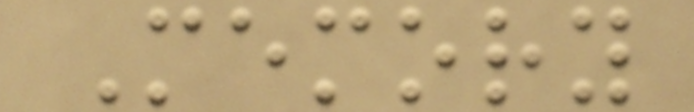Memory
